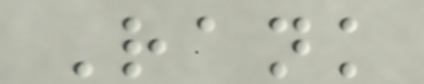Rank
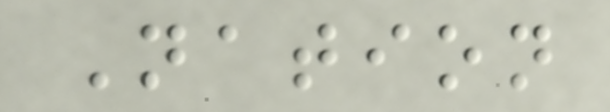Nation
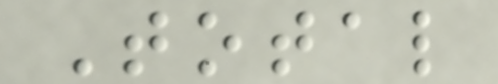Total
